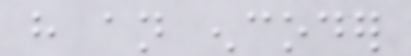have an encoder
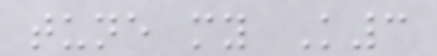tune my K3
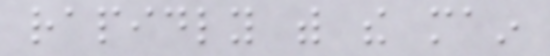rapidly with the main
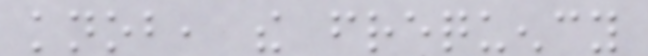knob, the frequency
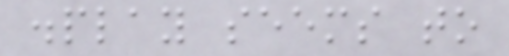display seems to
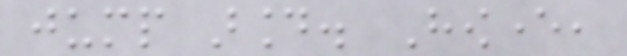jump around. However,
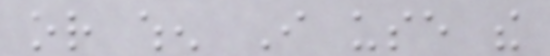or when I use the
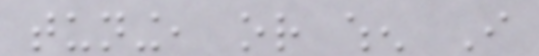tuning, or when I
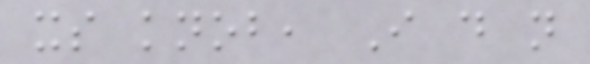its knob, I do not
